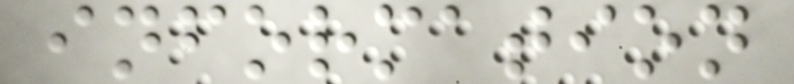information
